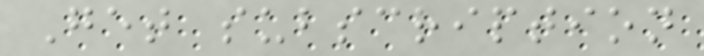Get subscription
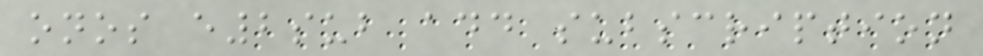onos e2sub add subscription
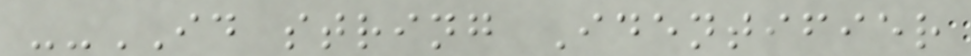--ID string Identifier
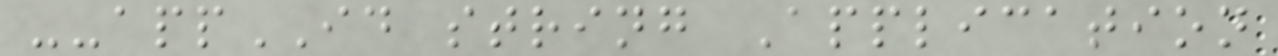--appID string Application
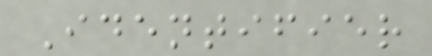Identifier
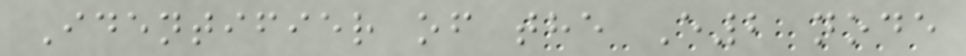Identifier of the E2 node
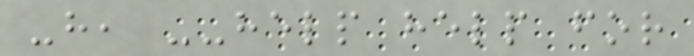-h, --help help for
